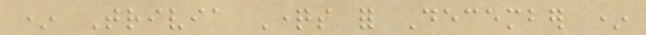* Trivia Questions for December *
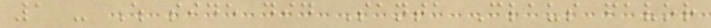1 - Which side did Santa Claus favor
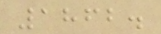1862.
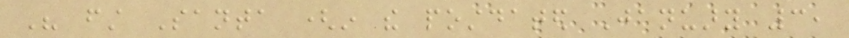His first Santa (in the postdated January 3,
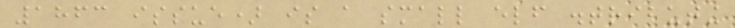1863 issue) is a small elf distributing
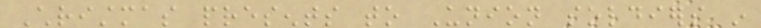Christmas presents to Union soldiers in
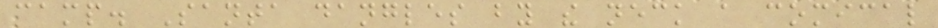camp. Santa dangles by the neck a comical
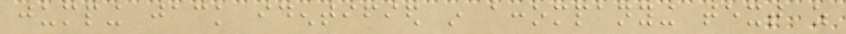jumping jack identified in accompanying text as
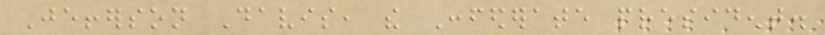Jefferson Davis, the Confederate president.
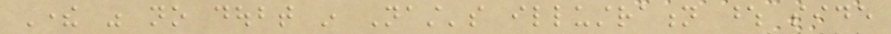There was no doubt in Nast's illustration whose side
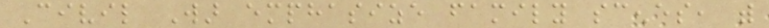Civil War emphasize family scenes, with
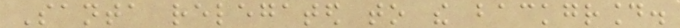Santa relegated to the background.
